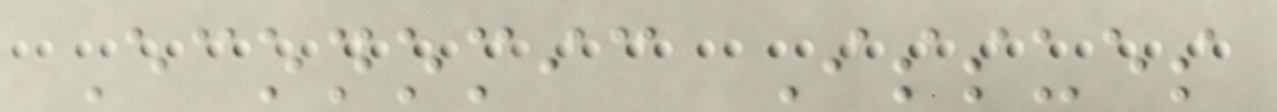Economic Issues
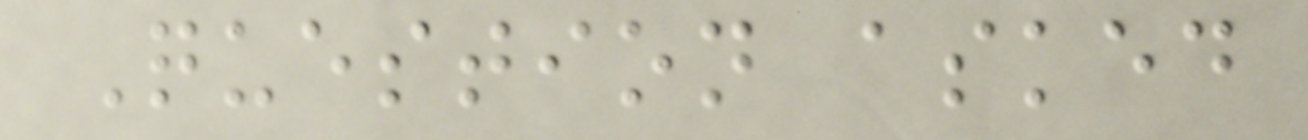Question asked
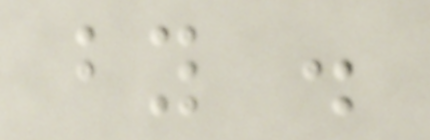by .
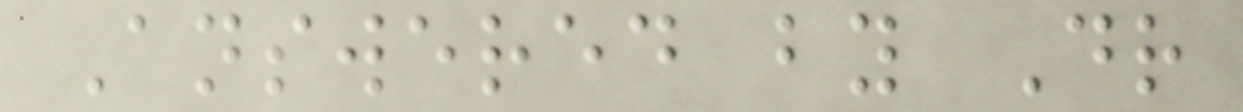Answered by Dr
